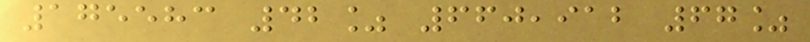175583 42% 660,912 67%
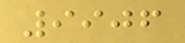9906
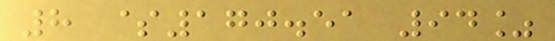8 $170.51 94%
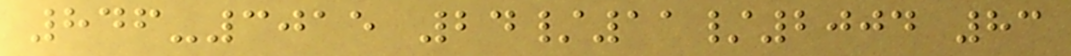846-3015 24/11/2004 83
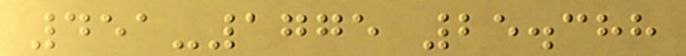451-1775 25.388
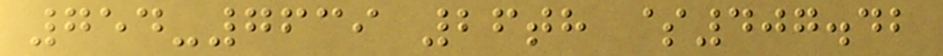754-7639 26th $407.42
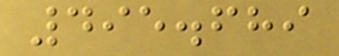495.689
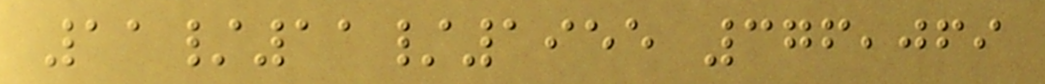11/11/1955 376,069
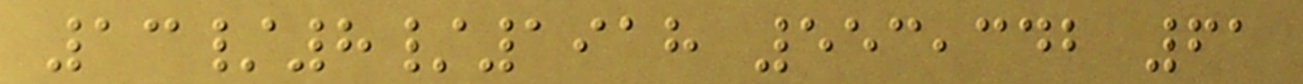13/8/1918 553,342 61
